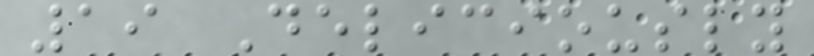19 Deliciously
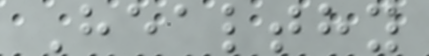Healthy
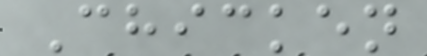Chicken
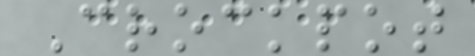Crockpot
